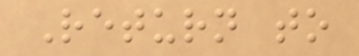Return to
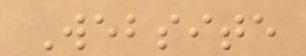Website
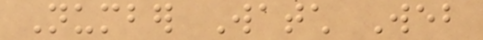Number Watch Web
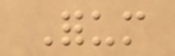Forum
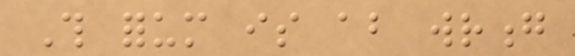This forum is about wrong
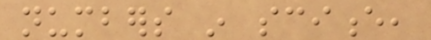numbers in science,
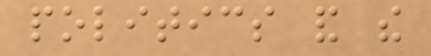politics and the
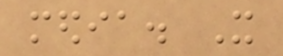media. It
